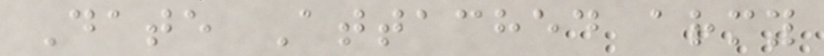Date Attached army
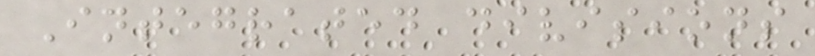Integrated divisions
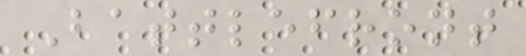Battlefront
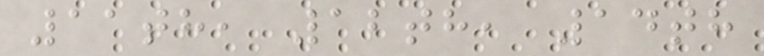11th, 12th, 14th
